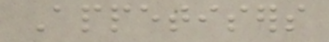Appetisers
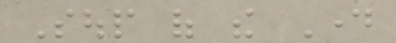Soup of the Day
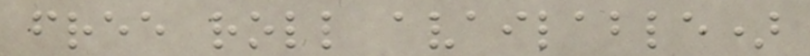free roll available)
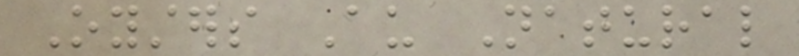Oysters Au Natural
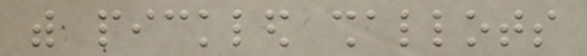with pickled shallots
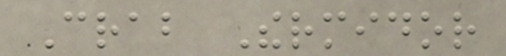Crab Thermidor
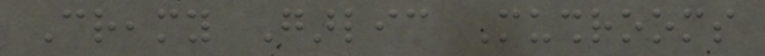Creamy Garlic Mushrooms
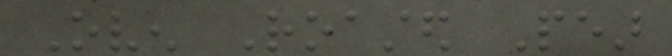Oven Roasted Pear
